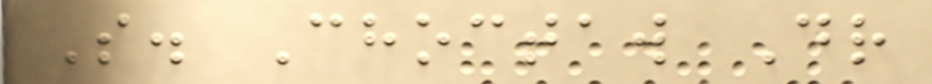S. Choctaw Dr
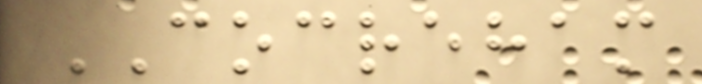COCREHAM
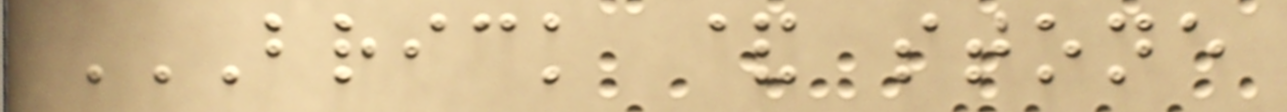BRICK & STONE
